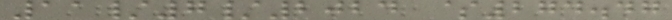11/7/2024 $274.47
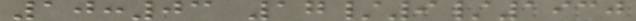10:03 17/9/1930
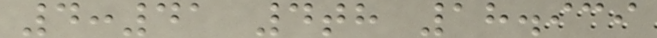4:41 4th 18.939
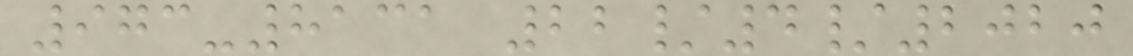973-8131 22/4/2020
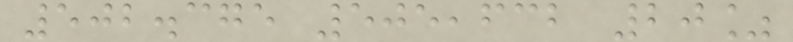502.375 505,632 20%
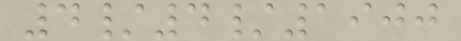4/4/1900
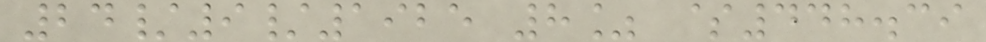24/9/1925 8% $448.39
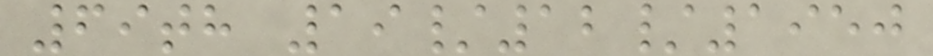69th 19/12/1950
